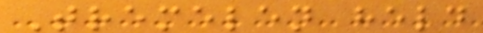Tremelen held
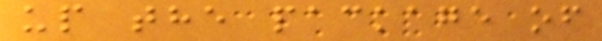up the package of
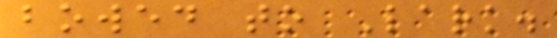bowed to Lark.
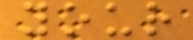your
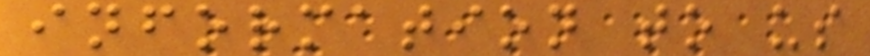information to us
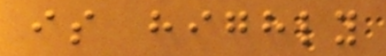is highly
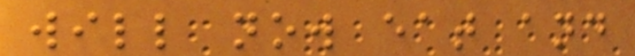will now eat and
